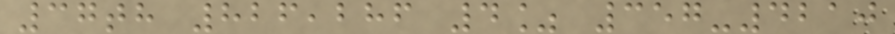37th 826,286 4% 357-4210
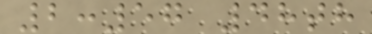2:57 48th
